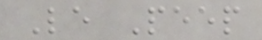Le Peep
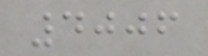4006
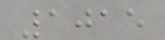1015
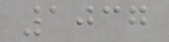1037
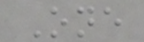One
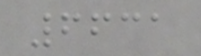6631
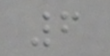6
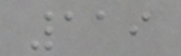119
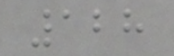128
